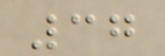37
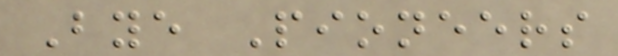Bye Pioneers
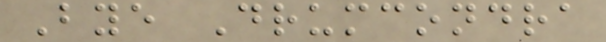Bye Drumcondra
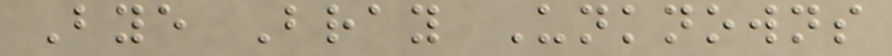Bye Bray Unknowns
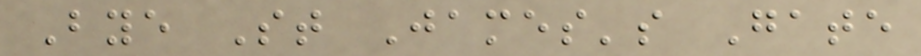Bye St James's Gate
